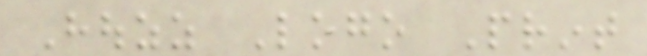Houzz Logo Print
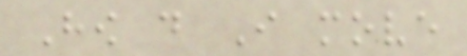How do I move
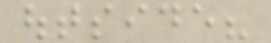outside?
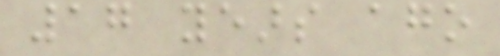17 years ago
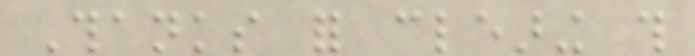Thanks for clearing this
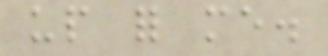up for me.
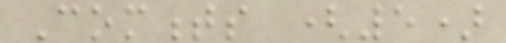Comments (5)
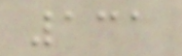131
